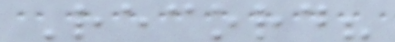Record?
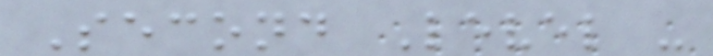Second Level -
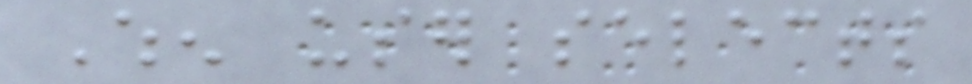When user selects
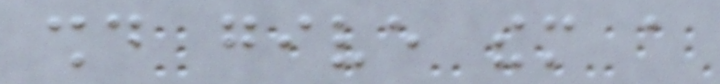should give them a
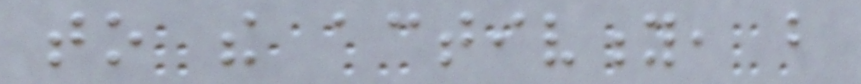to the activity, but
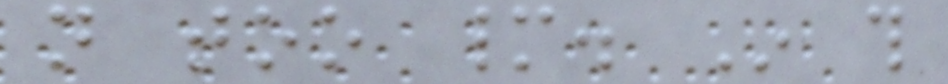not too many. In this
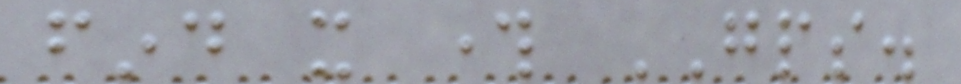find it through GPS.
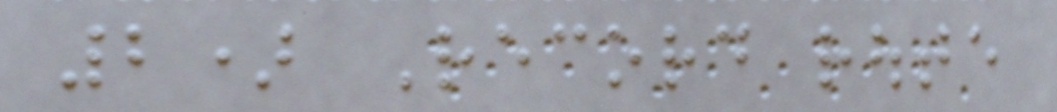2) Record route
